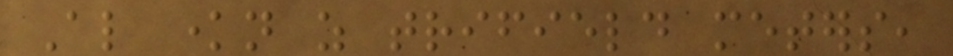Also known as trifield meters,
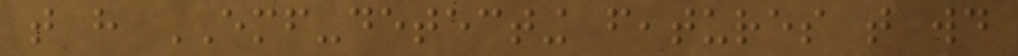that have EMF-detecting features that would
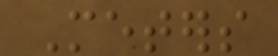Meters
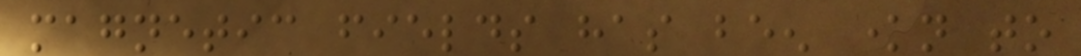magnetic fields has been known to
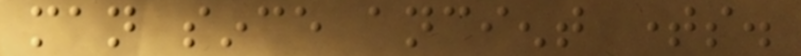man since ancient times.
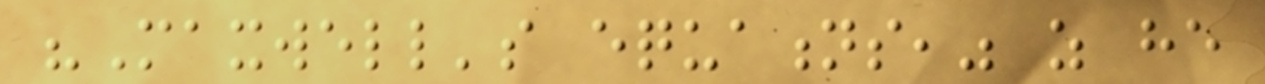"Maxwell's equations," as he
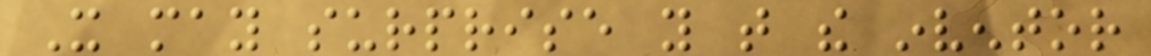It may surprise you that the inventor
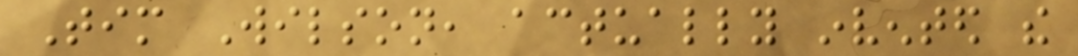Tim Wilson, actually invented the
